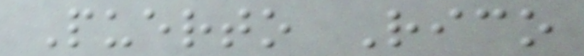Puerto Rico
